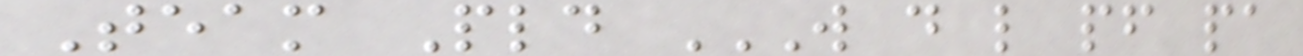Team Pld W D L PF PA
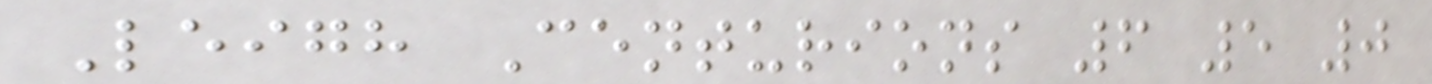Leigh Centurions 6 5 0
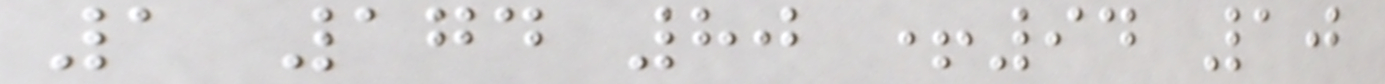1 174 80 +94 10
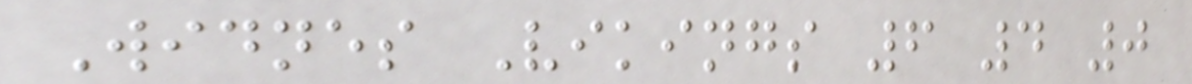Widnes Vikings 6 4 0
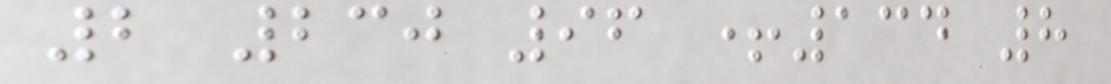2 230 96 +134 8
